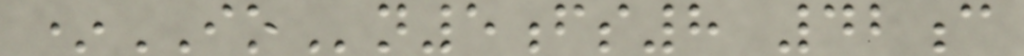*IOn5fs8 42c
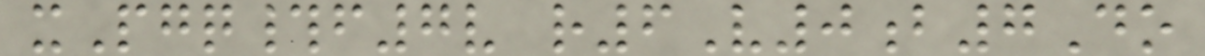xPgq#f7v r6V0b7Do
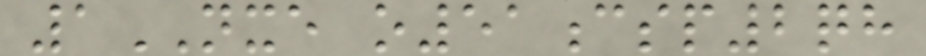1NXE o51csp2qh
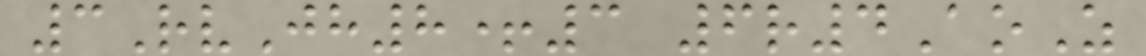3RvJh8+3 6r4AoZ
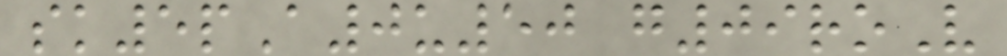sk5pA0u50 g09roV
